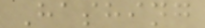Hashing
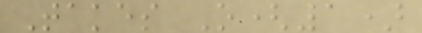Takes O(1)
